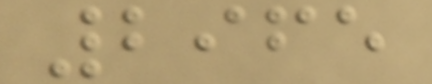2965
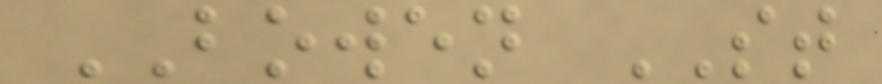BOWEN ST
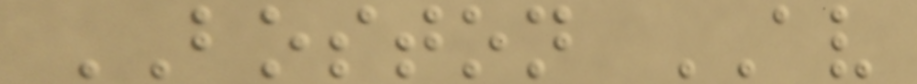BOSTON AV
